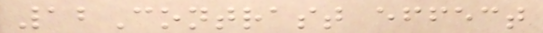12Contrast effect
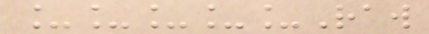_____Raw
